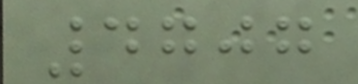4707
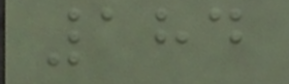184
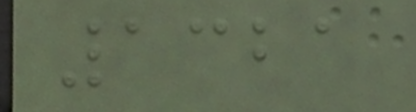1321
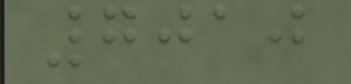7010
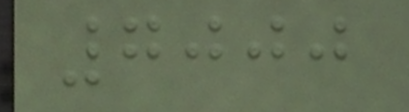7000
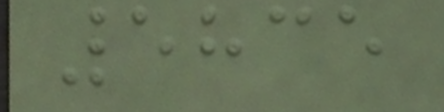5835
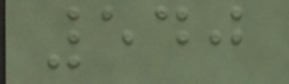540
